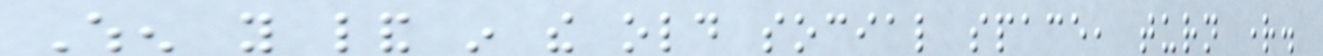When you land in the old social space, turn right.
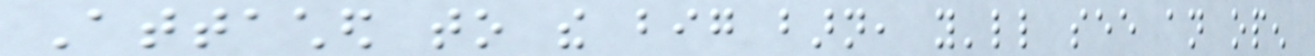Attached to the big barn, you'll see an open
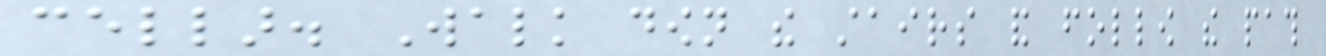cellar. Walk down the stairs and follow the path
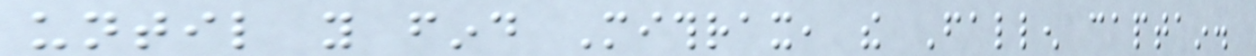until you find Mithrax, the Fallen captain.
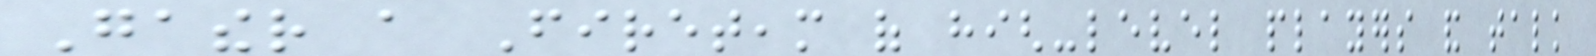Gather a Fireteam of high-level players and talk
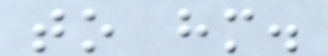to him.
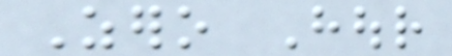Zero Hour
